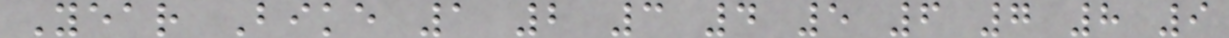Year Bike 1 2 3 4 5 6 7 8 9
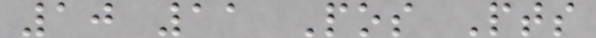10 11 Pos Pts
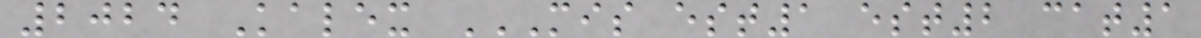2024 Kalex MIS EST1 EST2 CAT1
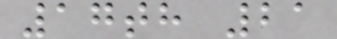17th 21
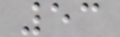53
